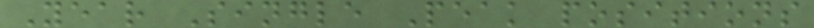Year Single Peak positions
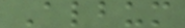Album
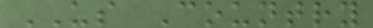US Country
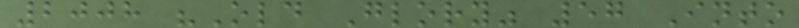2008 "Old Glory" 57 Into
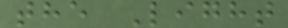the Light
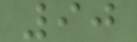90
